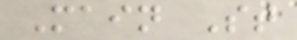Main St
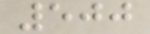500
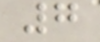7
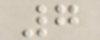7
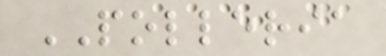POLLERIA
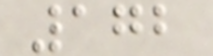172
